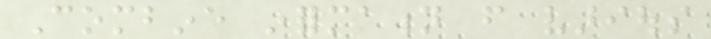Combine information from various
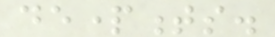departments.
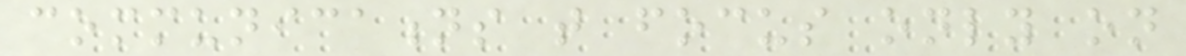communications that focus only on
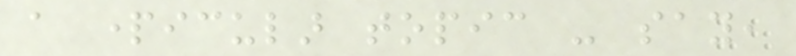a particular topic - say,
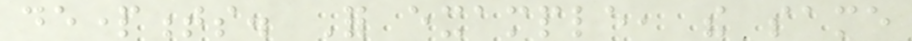departments. For example, the same
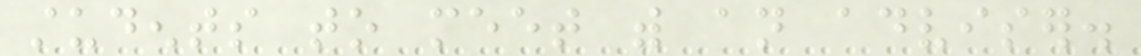students to meet with an adviser.
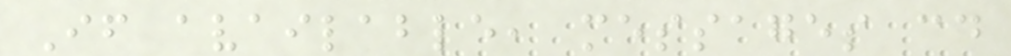If available, messages could
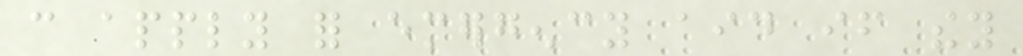can apply for emergency aid if they
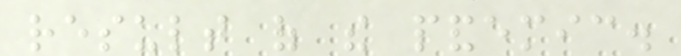result of the pandemic.
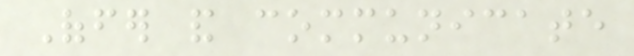Offer and communicate
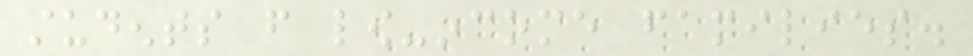students from low-income families.
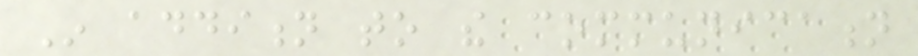In addition to the communication
